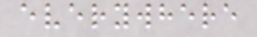everywhere
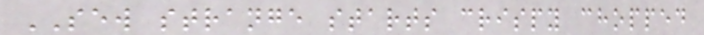SEW strange starts crispy chopped
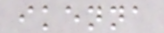ikenna
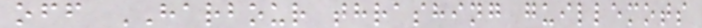off HARBOUR thrashing guillemots
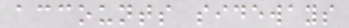accounts sideways
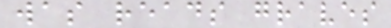was reads graves
